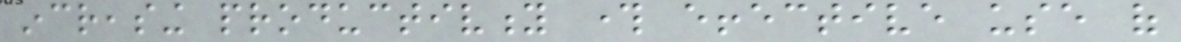increasing productivity through effective use of
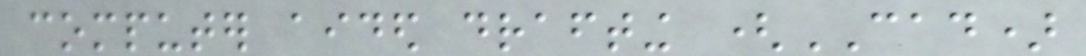computer aided drafting (CAD)
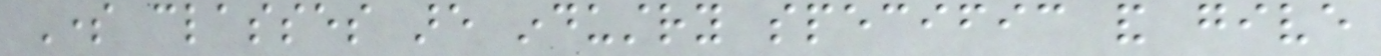Some classes are industry specific and give
